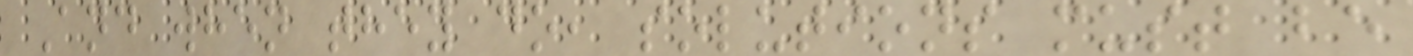And when they do, solutions must be
